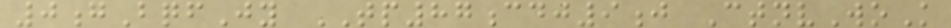0gBqfJy TP87cdj9j CtnvWoK
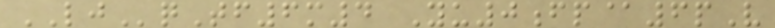LJqTf6m4 Yu0fp@6pV
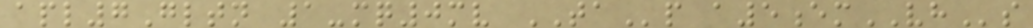apl7Gltn 1-mq0mv TAp a5emVHs
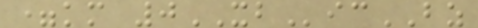=km 0XBicBZ
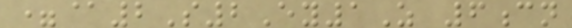=@2S2Ey1Z 6cn
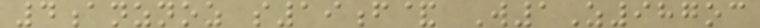4anznoz s19f& W1Z987oc
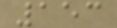153
